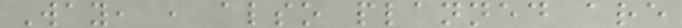Way, , also planned are
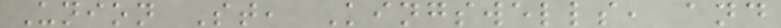Union St, Kingswells, and
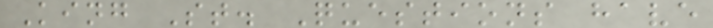King St. Questions have
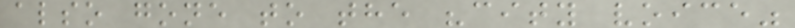also gone to the "city voice"
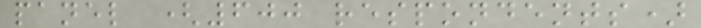panel (600 respondents)
